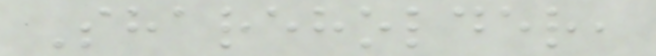Shareholder,
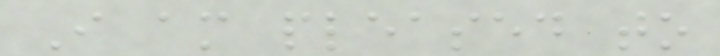I am pleased to
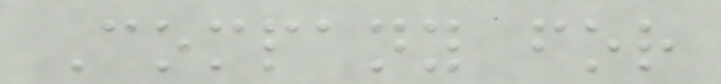Company for
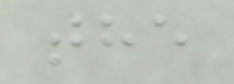the
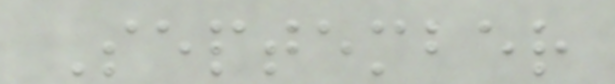September
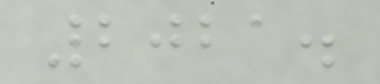2021.
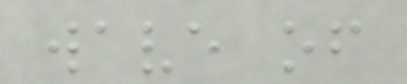wave of
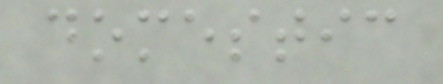domestic
